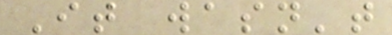It wasn't
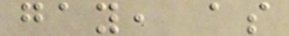gay, as
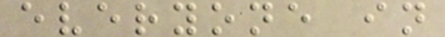everyone in
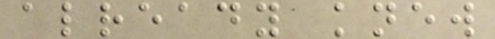already knew
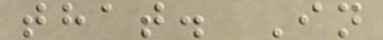that. In
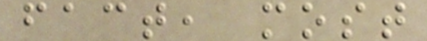fact, most
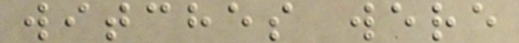witches were
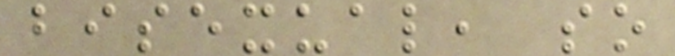bisexual, so
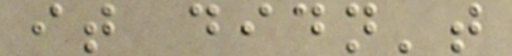it didn't
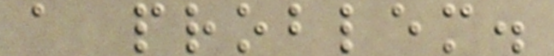a problem.
